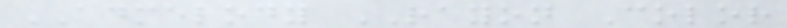ADMELODY RAYON Color
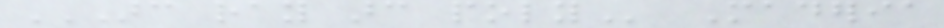ARC RAY ARC POLY Maderia
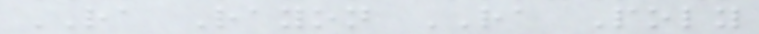RA Rayon RA Poly
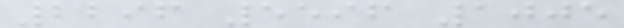2296 5596 1005
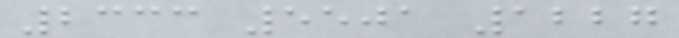2333 5501 1227
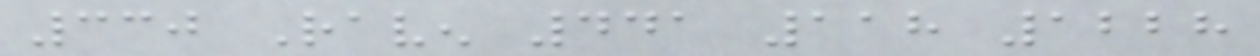330 Raven 441 118 1228
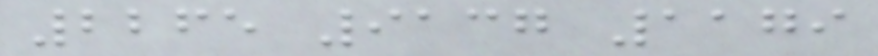2265 9137 1179
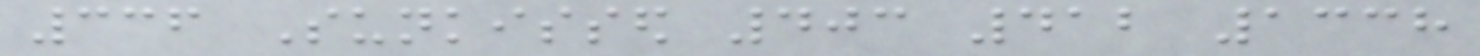336 Sunkissed 403 412 1338
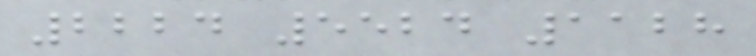2224 5524 1128
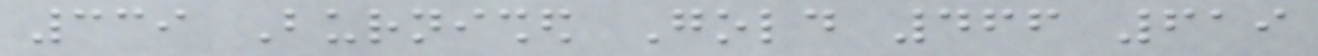339 Burnished Gold 466 619
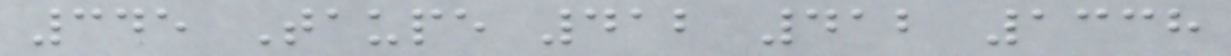345 Taupe 412 412 1338
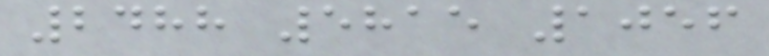2488 5815 1056
